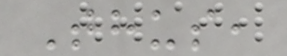Thus,
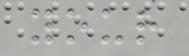your
